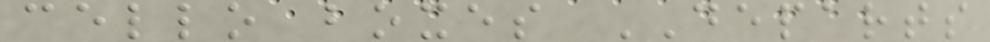cello boxes DEPARTS
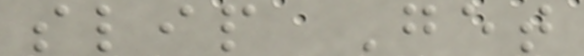slip Get
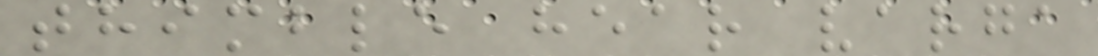thimble hear varga
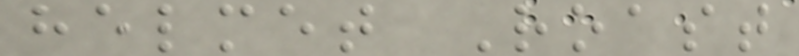helmet Roast
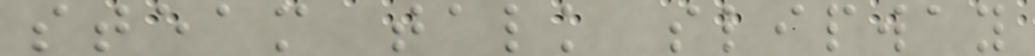steam talk slipway
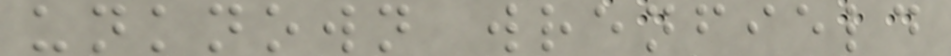unknown wrenfield
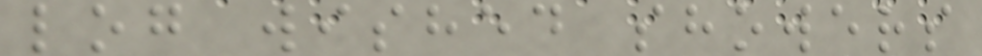log wished showers
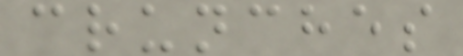crunches
